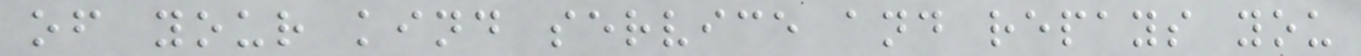of your kind service and repays you
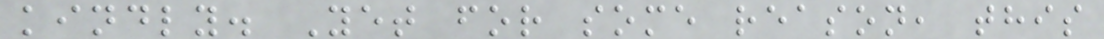kindly. Yet for some reason, this
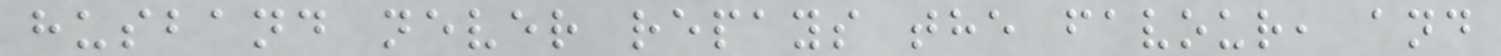husband never repays the favour, and
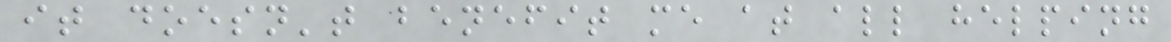it doesn't benefit me at all helping
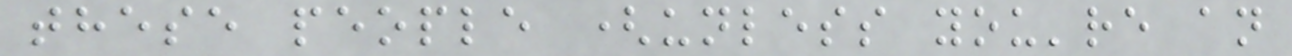these people (unless you're an
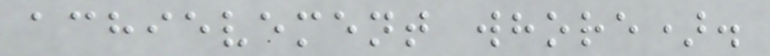achievement whore).
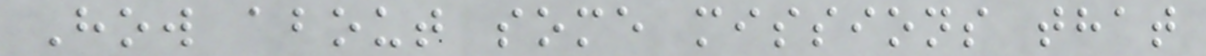How about some missions that
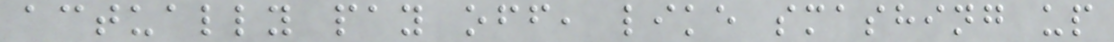actually pay off, like smashing up
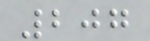207
